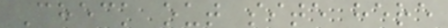Check out site here
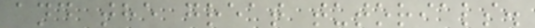and the great tutorials.
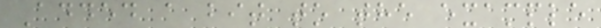Added a bit to the example
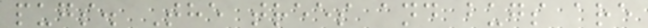pugs. The trees and bugs are
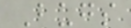Bugs
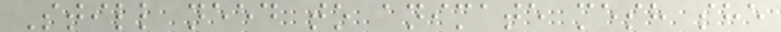Still need to animate mesh she
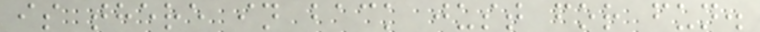is there in back just for fun.
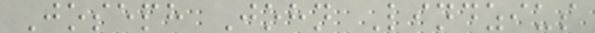Joseph John Lindzius
